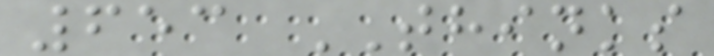653 THINKS
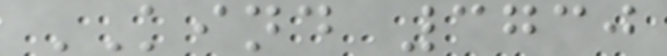KIND 3730
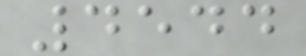4544
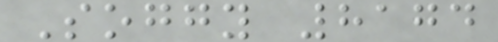Soggy 8174
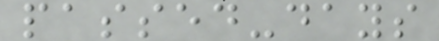passed-days
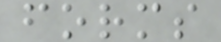forms
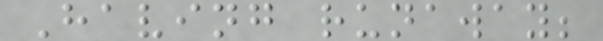Having runaway;
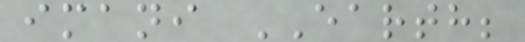imani EARTH;
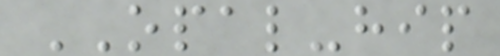OPAL-hip
